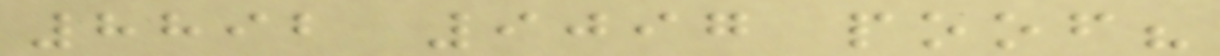8892 9097 poof?
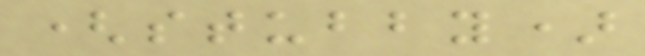(stubby)
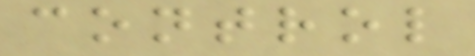control
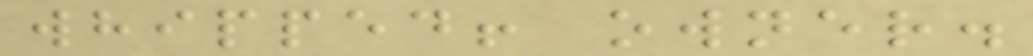whipped! owner.
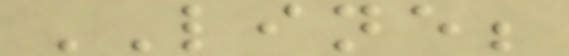LINE;
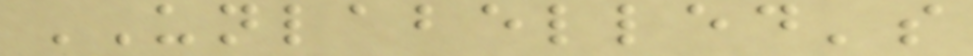UNLABELLED's
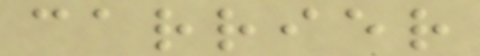carrier
